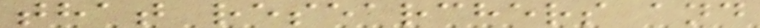that researchers and
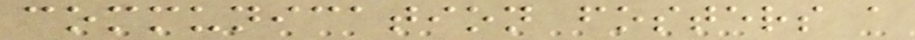communication fosters a
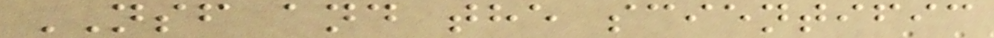NSF and the scientific
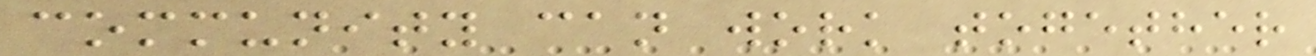community can work together
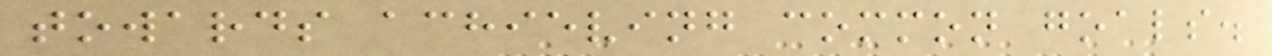towards achieving common goals.
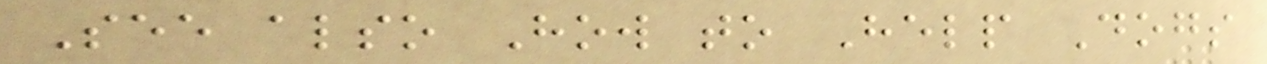See also How to Help Dogs
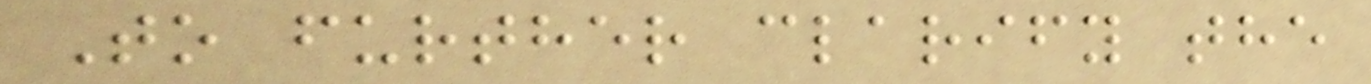To further clarify the
